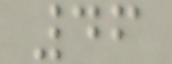46
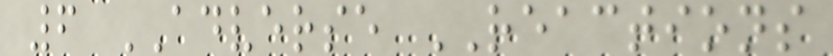6 ADVERSE REACTIONS
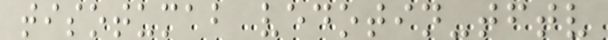tisotumab vedotin-tftv
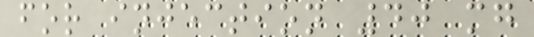for injection 40 mg
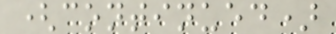(continued)
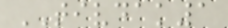TIVDAK1
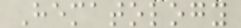Hematology
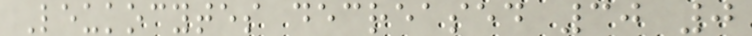Leukocytes decreased 30 0
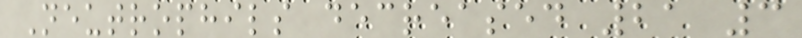Neutrophils decreased 21 3
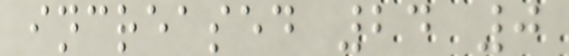increased 24 0
